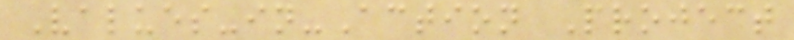Values-in-Action Project
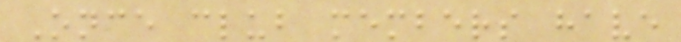Once club members have
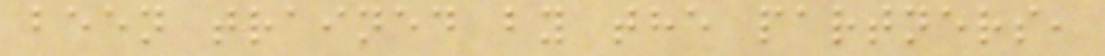been trained by the partners,
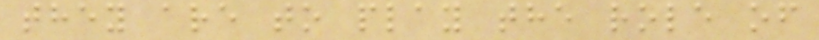they are to play the role of
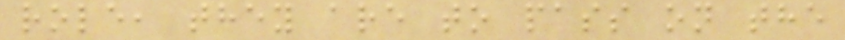role, they are to pass on the
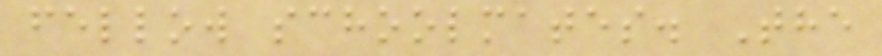fellow schoolmates. The
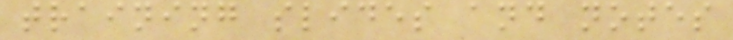training slides and notes
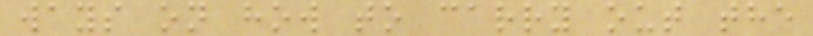ways on how to carry out the
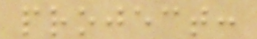project:
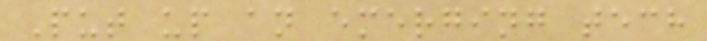Put up an emerging tech
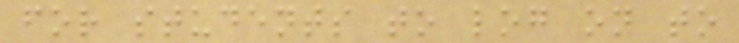for students to log on to
